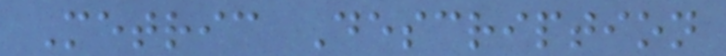Metric Description
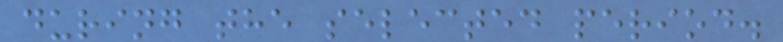during the selected period.
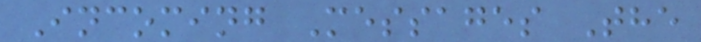Incoming Messages The
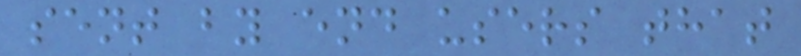sent by end users that
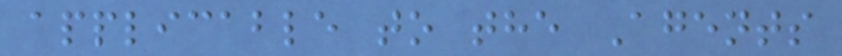applicable to the Agents
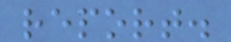report.
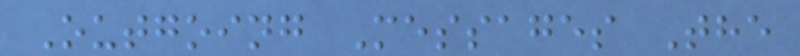Outgoing Messages The
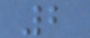2
